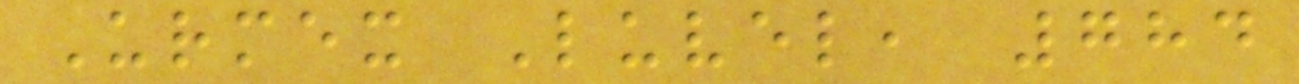Urmex Luvel, 784
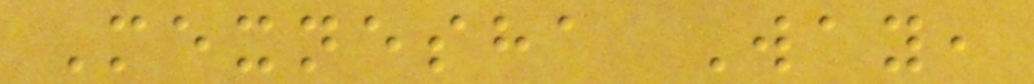Mexnesha Way,
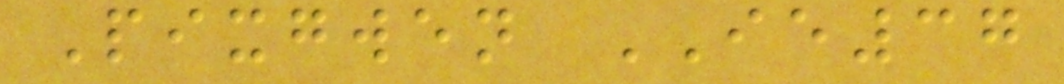Pixgwen IE37
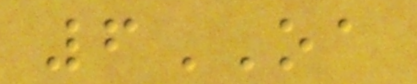6OA
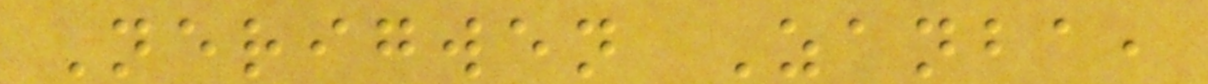Nerigwen Zanba,
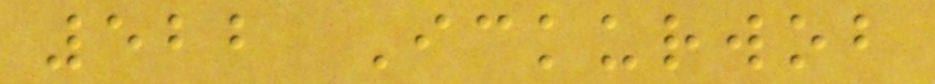522 Ickurwob
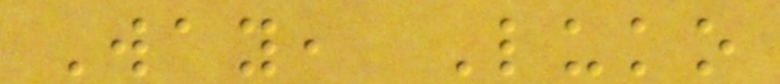Way, Luko
